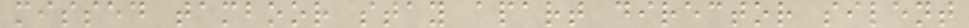missed tamboor stay apart director silent
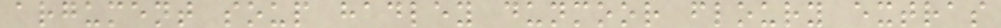argument soup hadley dunmoor floury extras
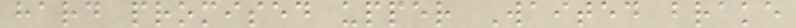hard promised upper Waited brake
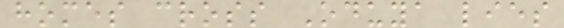homes cross Oduya lies
